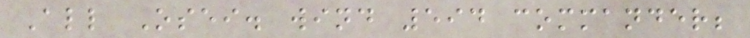All Osei. wind 594 commander;
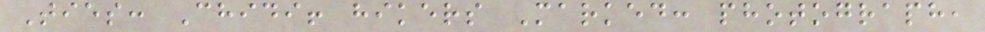Ties: Chidi! hikers Marked: photograph,
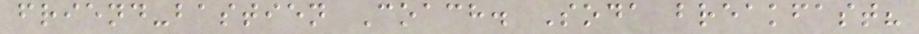friend-bastien Coach. Soda breakfast?
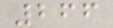266
